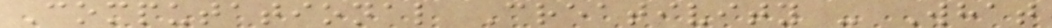Computational Creativity - What
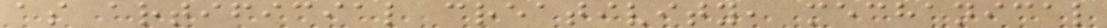as artificial creativity, mechanical
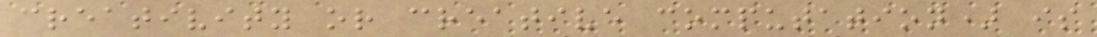creativity or creative computation) is
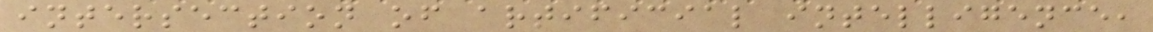intersection of artificial intelligence,
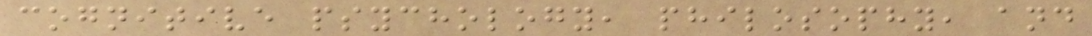cognitive psychology, philosophy, and
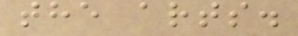the arts.
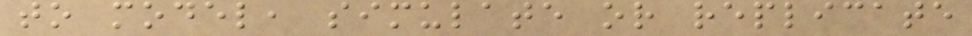to model, simulate or replicate
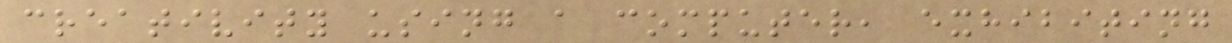creativity using a computer, exhibiting
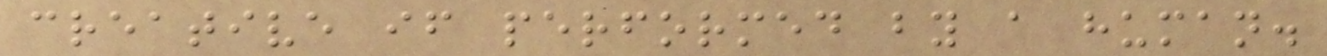creative if performed by a human.
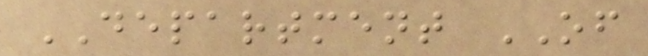DEPARTMENT OF
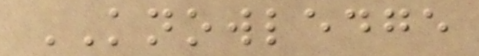KNOWLEDGE
